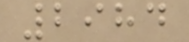2984
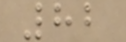82
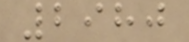2980
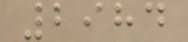2984
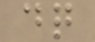dq
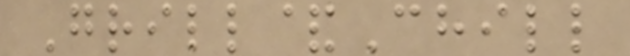Grill&Chill
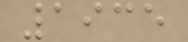1935
